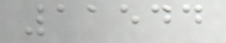11544
